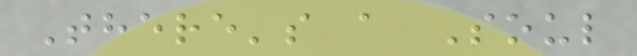There's a Soul
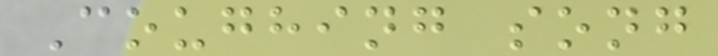Coughing song
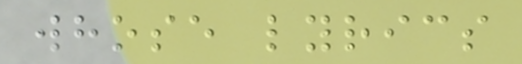whose lyrics
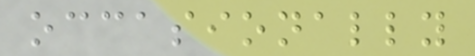occasionally
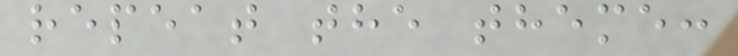repeat the theme:
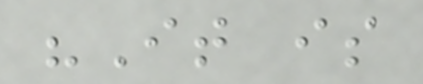"It is
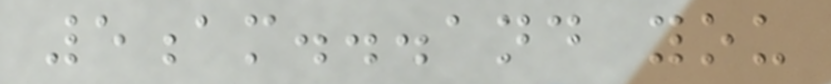5am...and you
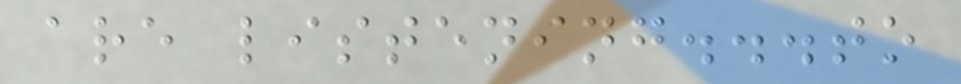are listening...to
